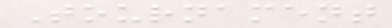Tournament
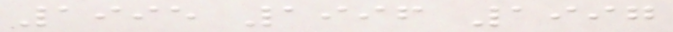1995 1996 1997
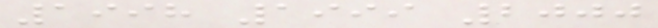1998 1999 2000
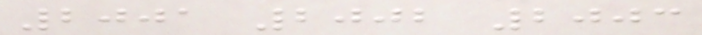2001 2002 2003
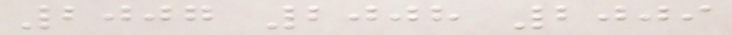2007 2008 2009
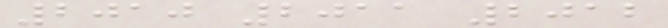2010 2011 2012
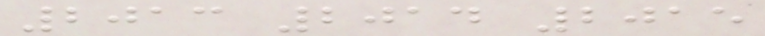2013 2014 2015
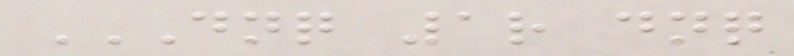DNQ 1R DNQ
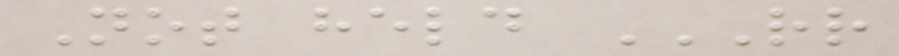Not held RR
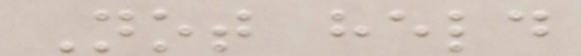Not held
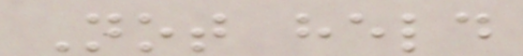Not held
